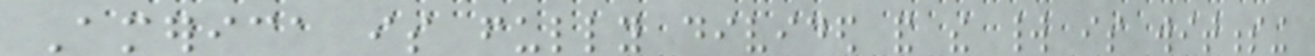America is fully divided and the world is witnessing
